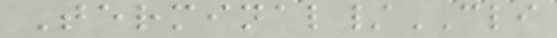Terminal/CLI
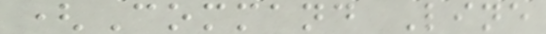(Command Line
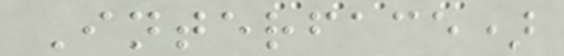Interface)
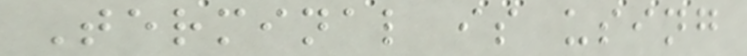Terminal is using
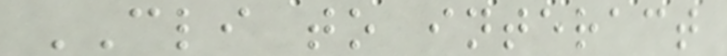CLI to interact
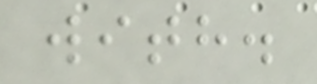with.
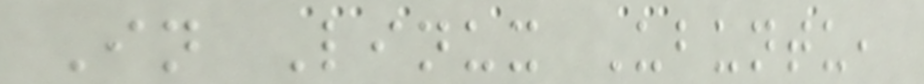In Linux Ubuntu,
